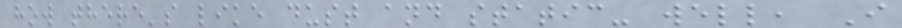how there's like dust and static- well, I
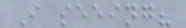I seeing?
